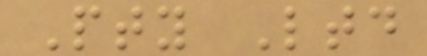Pty Ltd
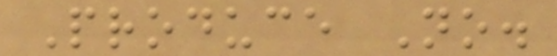Produce No.
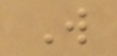W
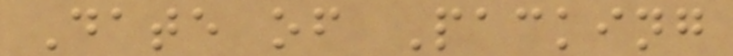Date of Packing
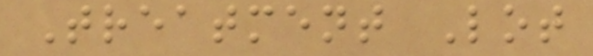Treatment Lot
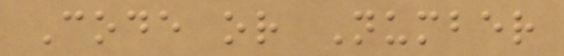Code or Number
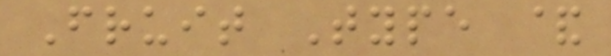Fruit Type &
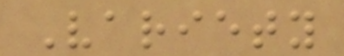Variety
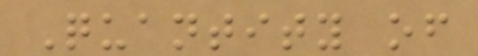Quantity of
